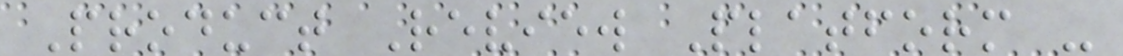Product Review Platform -
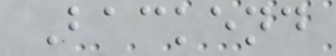Backend
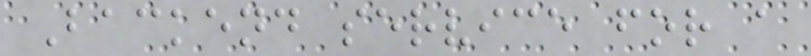Backend service for a
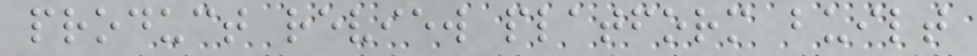product review platform built
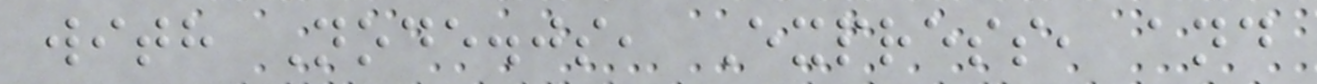with Node.js, Express, and
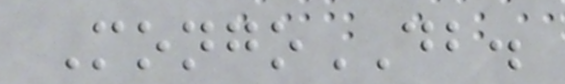MongoDB.
